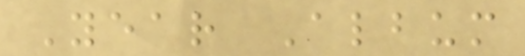Year Album
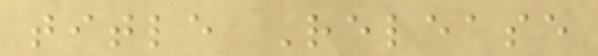title Release
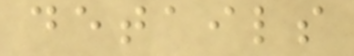details
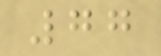77
